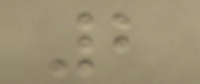2
